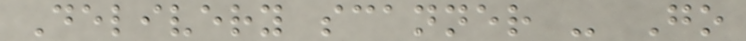Delivery scanner - Go
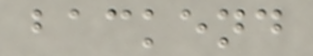backend
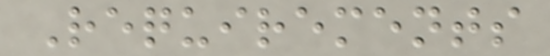Requirements
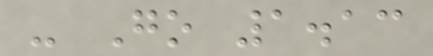- Go 1.13
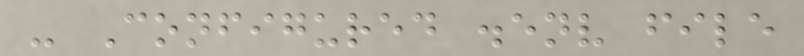- Configured .env file
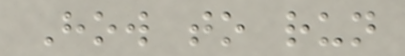How to run
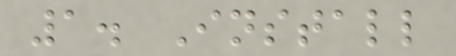1. Install
